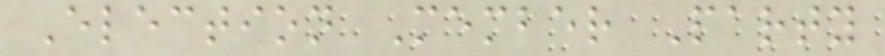Election Member Party
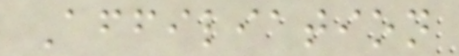Affiliation
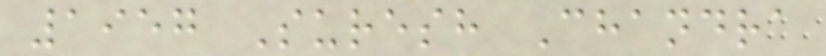1957 Suresh Chandra
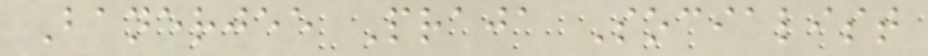Banerjee Praja Socialist
